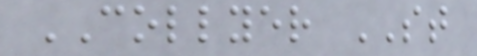COLLYER ST
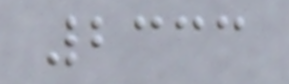2333
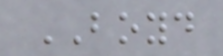BOYD
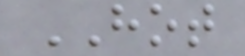HOT
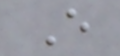E
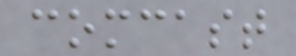comcast
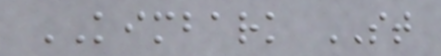KIMBARK ST
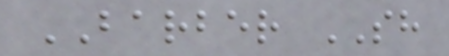BARBER SH
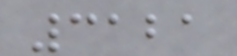3121
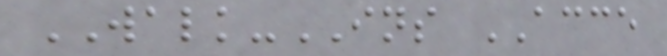WALK-INS ACCE
